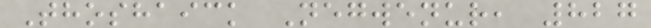Thoshaick Negwenur, 827
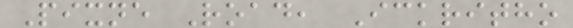Pixne Road, Ickritho
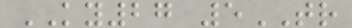KY27 5TR
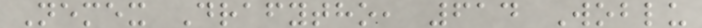Nemex Drafytho, 614 Woblu
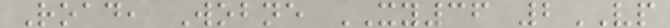Road, Wobne XY36 2VP
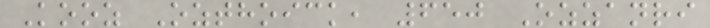Kooz Ozthoick, 650 Ozzanri
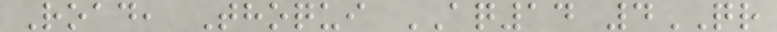Road, Thoqui AQ14 4QR
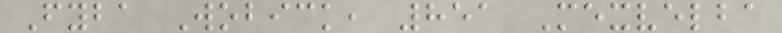Fyba Wobick, 851 Mexvelba
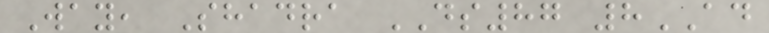Way, Shadra DS87 8AD
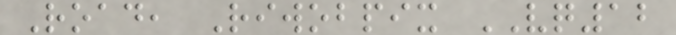Road, Riwobpix VQ12
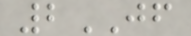2JF
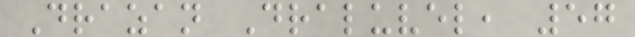Drazan Draluvel, 57
